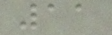11
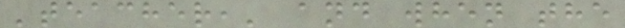'teacher,' and when the
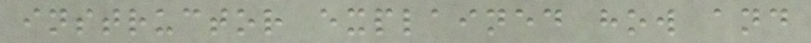instructor explained how and
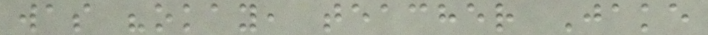was "okay, teacher Jake
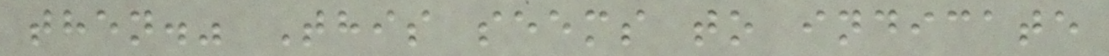then." This seems to indicate
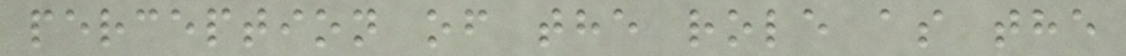perception of the role as the
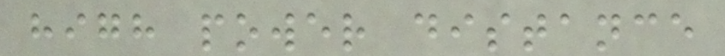high power distance
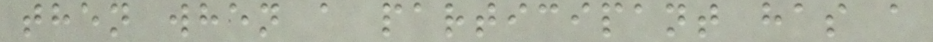then when a participant has a
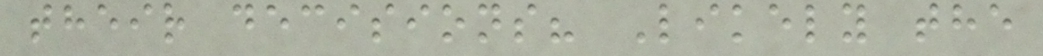their decisions? Likely the
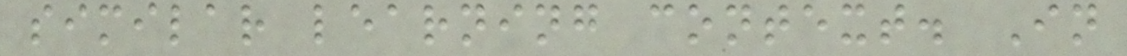similar learning context. In
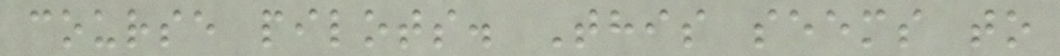course pilots. This seems to
